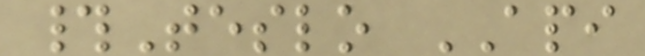#Teslo API
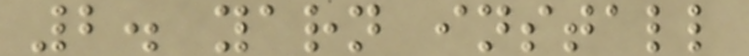2. yarn install
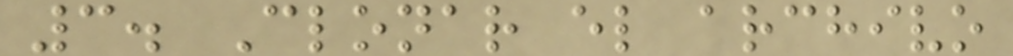3. Clonar el archivo
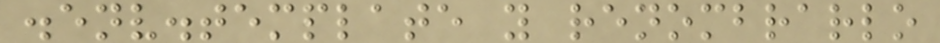.env.template y renombrarlo
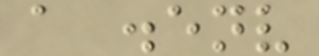a .env
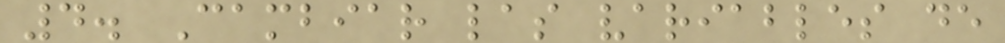4. Cambiar las variables de
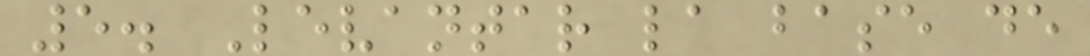5. Levantar la base de
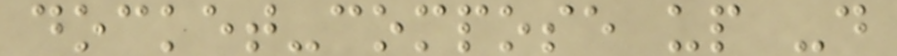docket-compose up -d
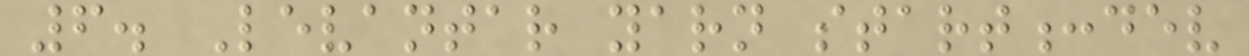6. Levantar yarn start:dev
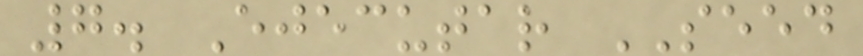7. Ejecutar SEED
